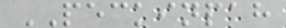PECKINPAH
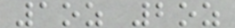1oz 2oz
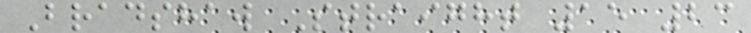Bradshaw Straight 15 23
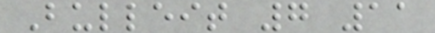Bulleit 7 11
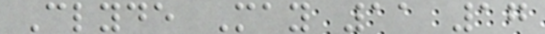Clyde May 11 17
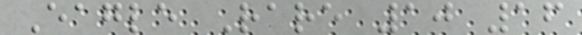Eagle Rare 10 16
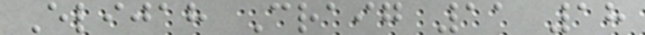Elijah Craig 11 18
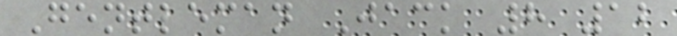Gentleman Jack 8 12
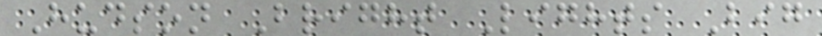Hudson Bright Lights Big
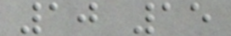10 15
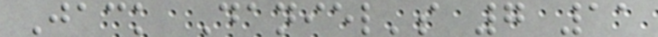Jack Daniel's 7 11
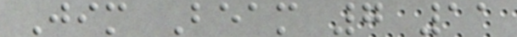Jim Beam 7 11
